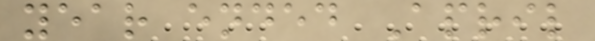year ended April
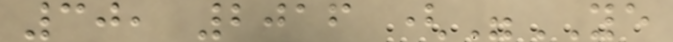30, 2016 ("YE
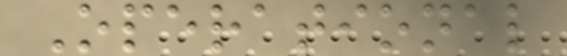Operational
